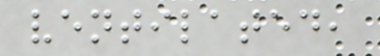ventilated,
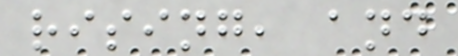rising, and
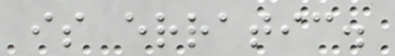is erratic.
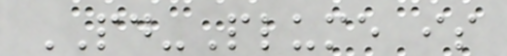PD-Plume is
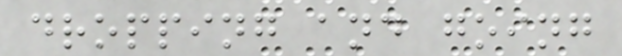dropping and going
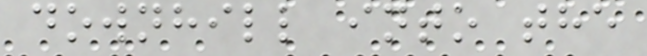downhill into the
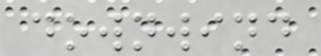downwind
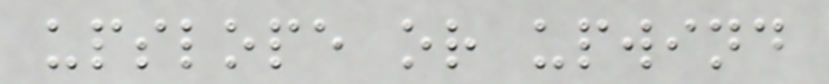upslope or upwind
